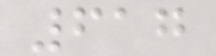617
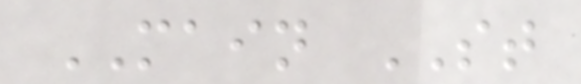MAIN ST
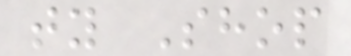ty Shop
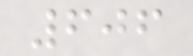606
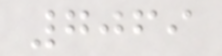7069
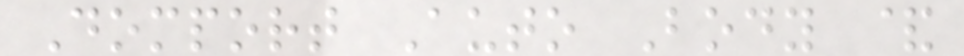Domport Auto Body &
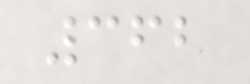362
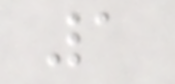1
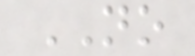NO
